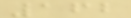162
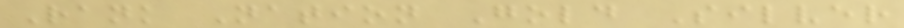Rank Nation Gold Silver
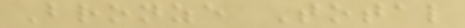Bronze Total
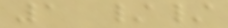1 //
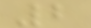2
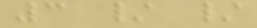3 / /
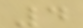4
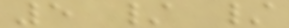5 / /
